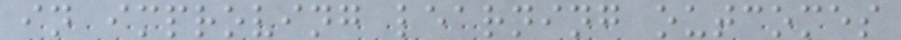in improving learning outcomes
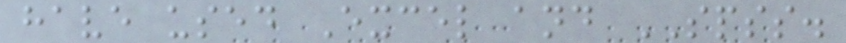have used Excel and SPSS.
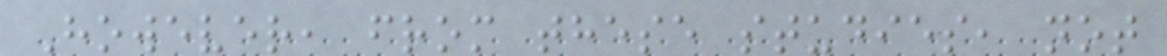However, from these studies, not
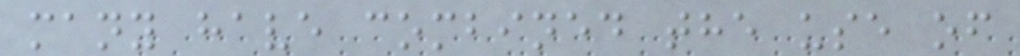many have combined the use of
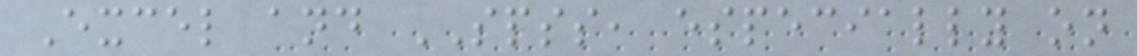Excel and SPSS, especially on
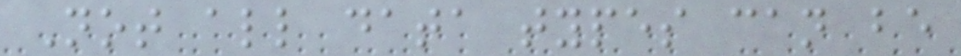Not all data types can be
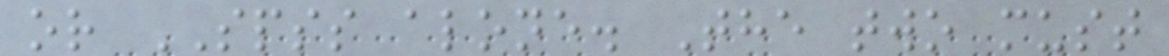or SPSS alone. The two must
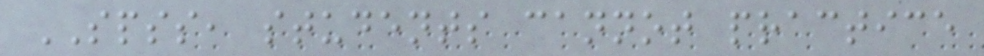SPSS, students cannot practice
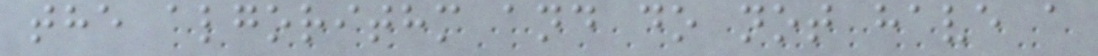the algorithm and do not have a
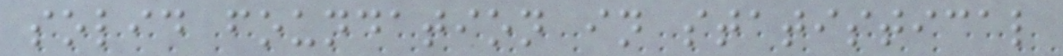solid foundation in statistical
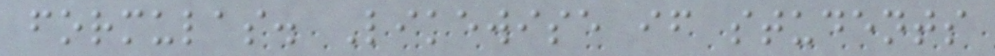formulas. Likewise if students
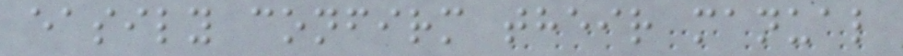easily confirm their manual
